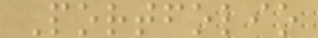Portfolio
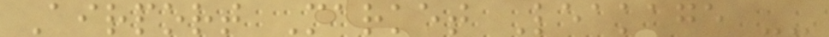Airport Market Leakage --
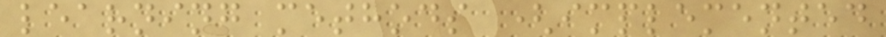learning methods (implemented
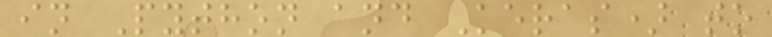in Python and Keras) to
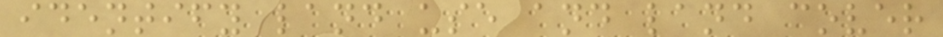identify land use and land cover
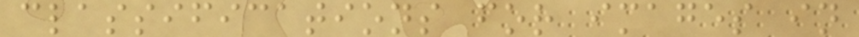classifications for images in
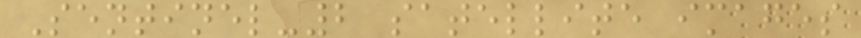Sentinel-2 satellite images
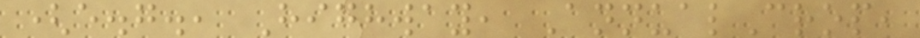(e.g., Highway, AnnualCrop,
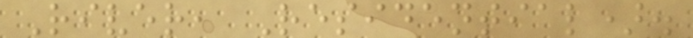River, Residential).
